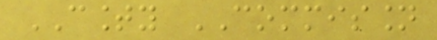COUNTY COMMISSION
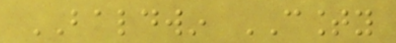BALDWIN COUNTY
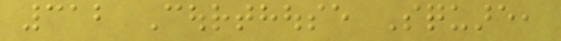312 Courthouse Square,
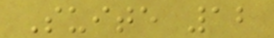Suite 12
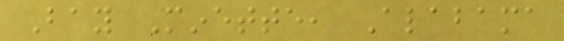Bay Minette, Alabama
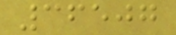36507
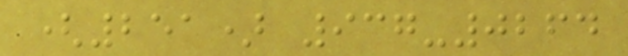(251) 937-0264
